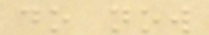do now
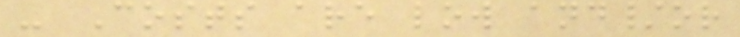- Costs are low and/or
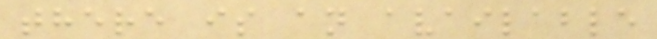there is an available
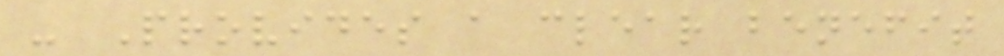- Provides a clear benefit
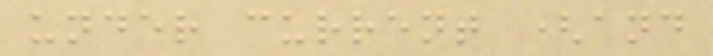under current (and
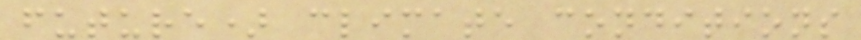future) climate conditions
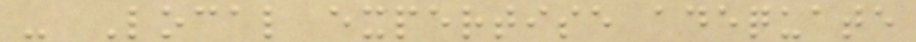- Local expertise adequate
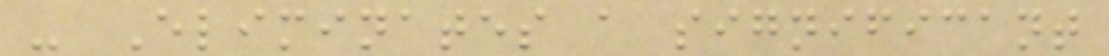- Eliminates a significant
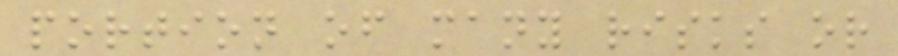portion of many risks or
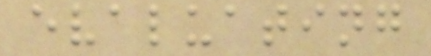evaluating
